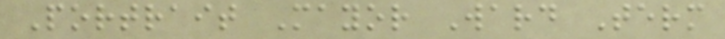Portrait Mayor Ward Term
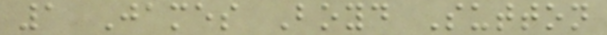1 James Boyd Sutton
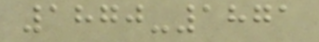1870-1871
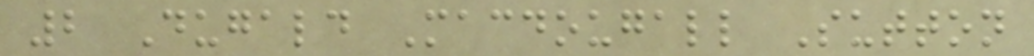2 Dugald Macdougall Sutton
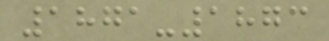1871-1873
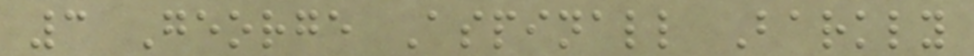3 George Aspinall Barkly
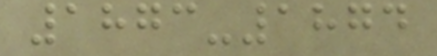1873-1874
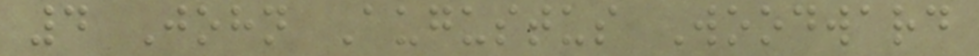4 John Augustus Woodward
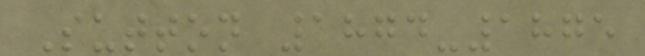Sutton 1874-1875
